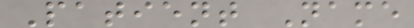Patient Name
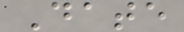Date
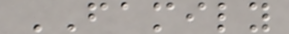FAMILY
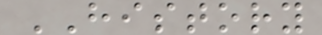HISTORY
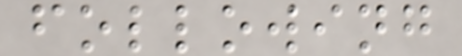following
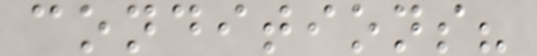conditions?
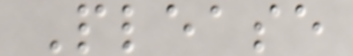Please
